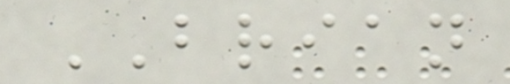BRIAN
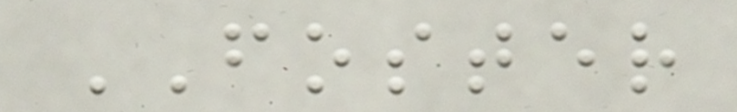FOSTER
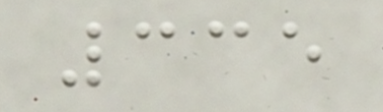335
